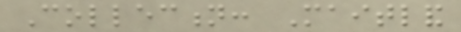Collection: Maitland
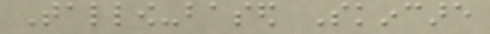Tallow-based Skincare
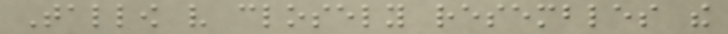Tallow very closely resembles the
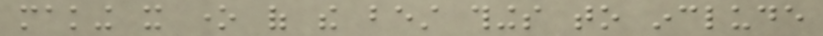making it one of the best things to include
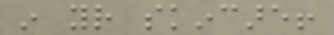in your skincare!
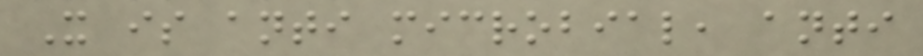It is anti microbial, anti
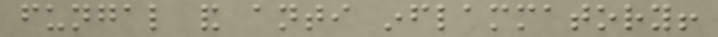fungal and anti inflammatory!
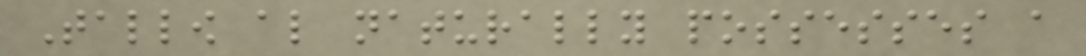Tallow also naturally possesses a
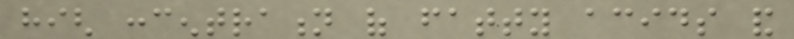high concentration of fatty acids and
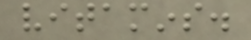vitamins.
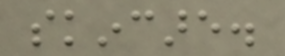skincare.
